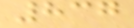837
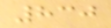830
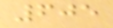605
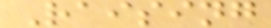Raising
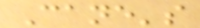Cane's
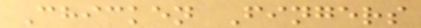Chicken Fingers
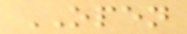OPEN
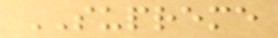SUPREME
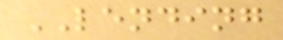LENDING
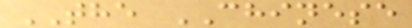THE CHINESE
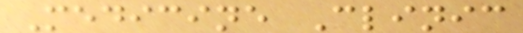Medicine Clinic
